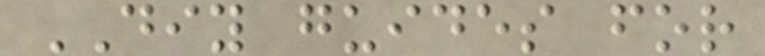DIY guides for
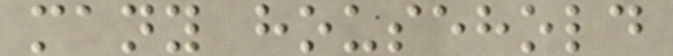many household
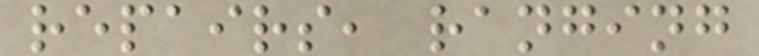repairs, ranging
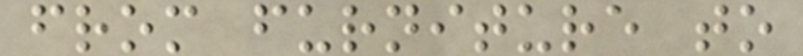from furniture to
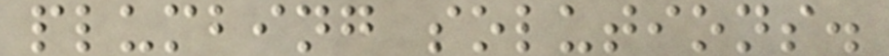plumbing solutions.
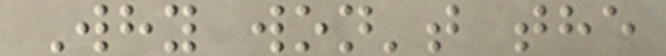Why won't the
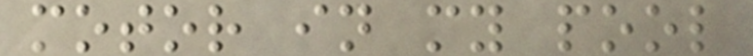motor in my pool
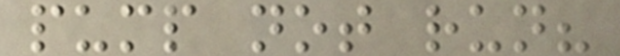pump not run?
